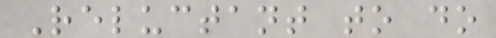Reluctant to do
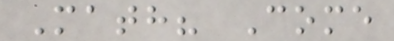Math? Come
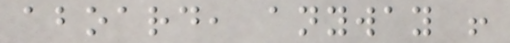aboard, anyway !
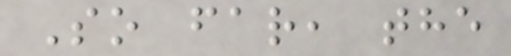So far, the
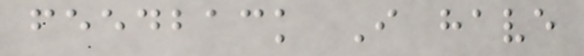feedback I have
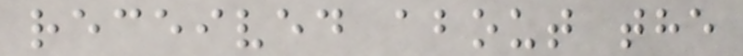received about the
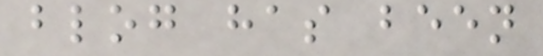blog has been
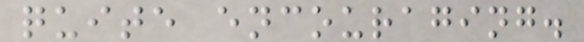quite encouraging.
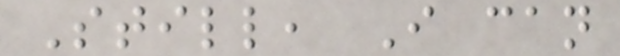Still, I can
